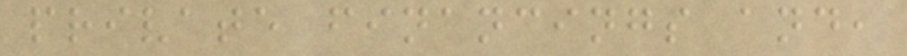private financings and,
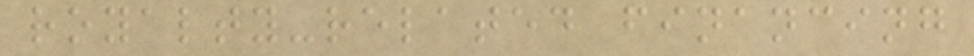royalty-related financing
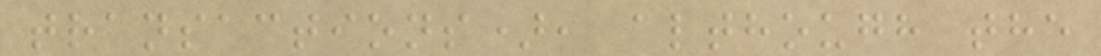transactions), although the
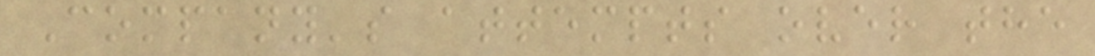Company's attempts over the
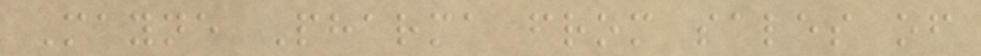Mayne Pharma from sales of
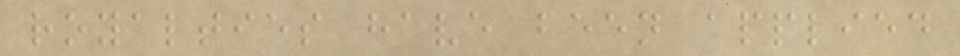royalties have been applied
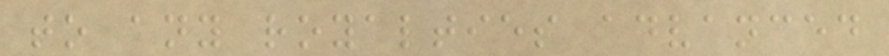to any royalties advanced
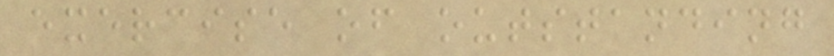exercise of outstanding
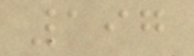197
